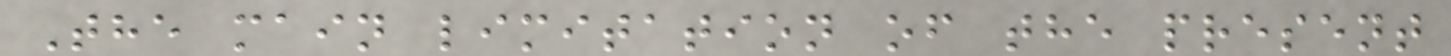The main limitation of the present
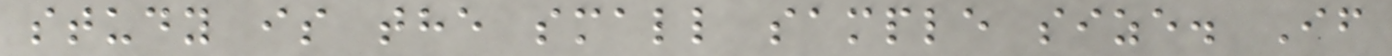study is the small sample size. If
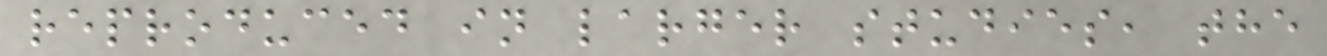reproduced in larger studies, the
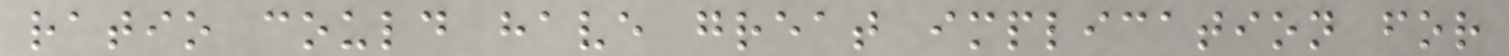ratio could have great implication for
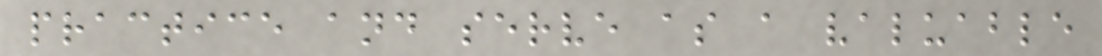practice and serve as a valuable
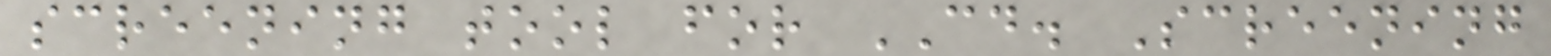screening tool for CD. Screening
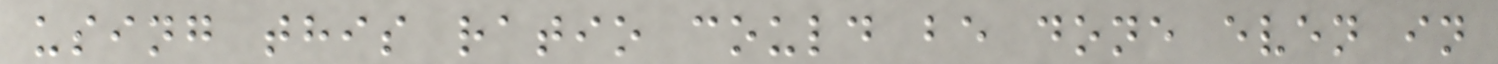using this ratio could be done even in
